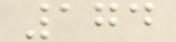174
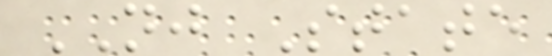NJ State
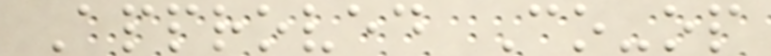Approved Co-op
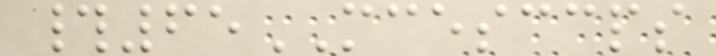#65MCESCCPS
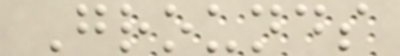Grounds
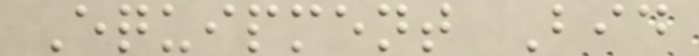Equipment Bid
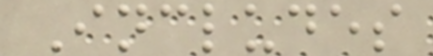Includes
